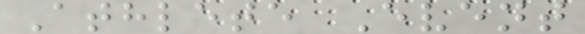Athlete Event
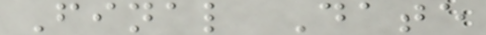Final Date
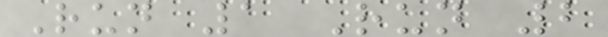Run 1 Run 2
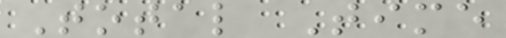Total Time
